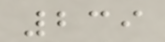239
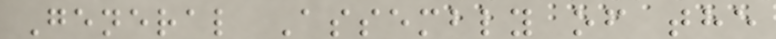General Assembly of the
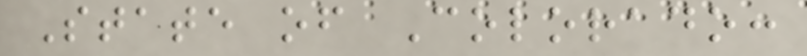State of Colorado:
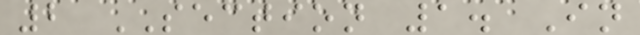2 SECTION 1. In
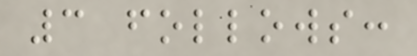3 follows:
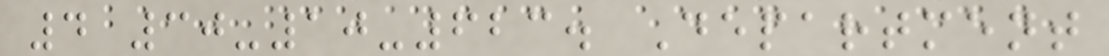4 30-10-623. Department
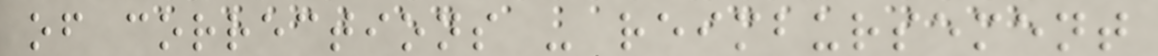of corrections - reimbursement
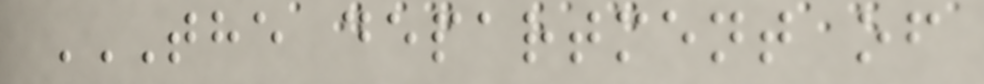THE DEPARTMENT OF
